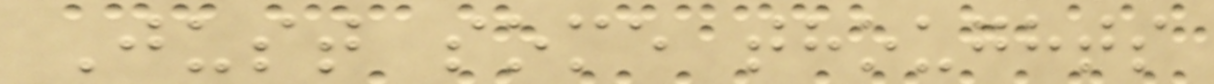Just some thoughts
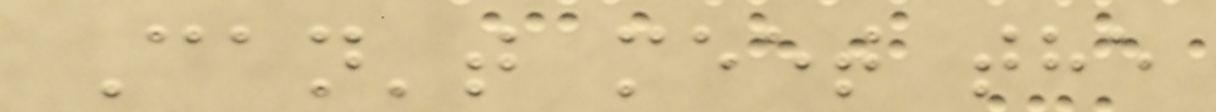Can't meet the
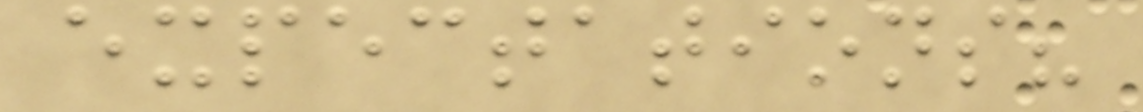expectations?
